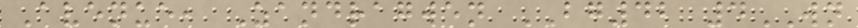Avenue, Zandragwen BG42 4WN
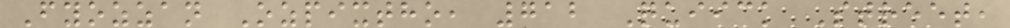Fyozzan Ozpixtho, 712 Quiick Street,
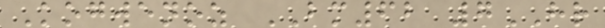Kogwenoz BM62 7HR
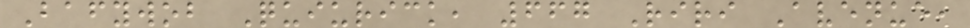Bafywob Quiurick, 667 Riri Avenue,
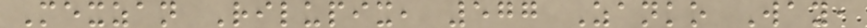Mexzan Rilupix, 577 Zanko Way,
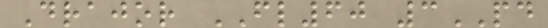Drajor FL60 3PD
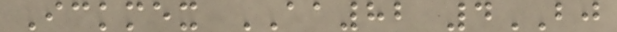Ickmex AA82 4BJ
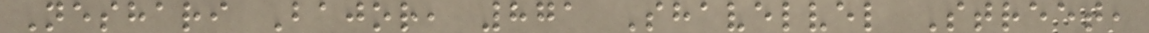Neshari Bajor, 871 Shavelvel Street,
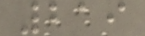219
